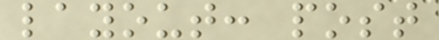layout: post
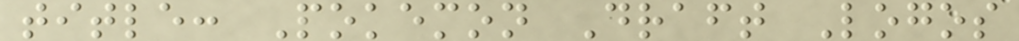title: Pokemon Draft Logos
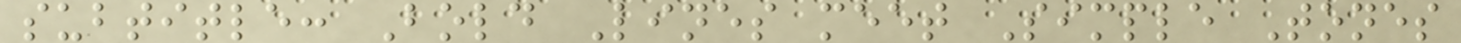subtitle: Bold Lines meet Simple Tones
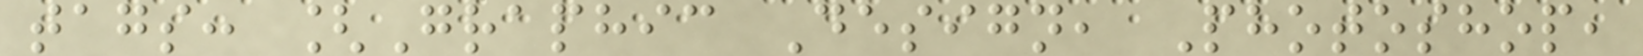tags: [Graphic Design, Photoshop,
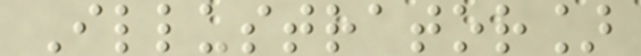Illustrator]
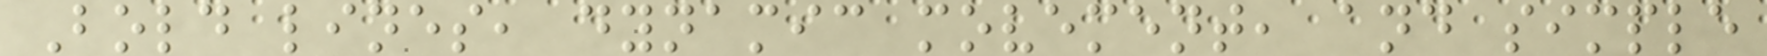Bold lines, dynamic movement, and simple
